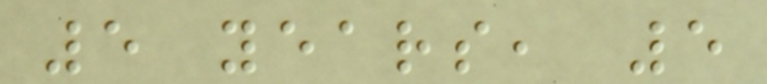5 years, 5
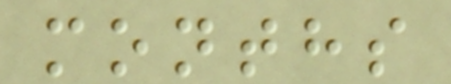months
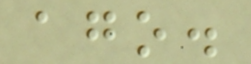ago.
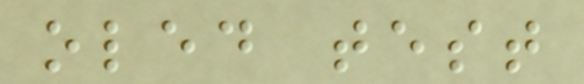oled test
